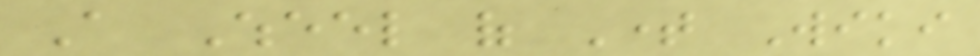A Wheel of Time Wiki
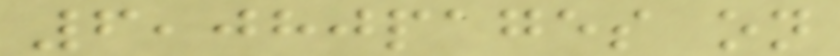6,080pages on
